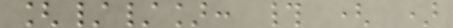[//]: # ( )
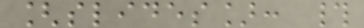[slides]: #
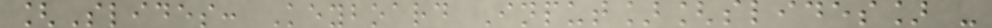[Slides: Keyboard Input][slides] -
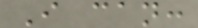I can:
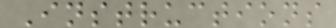Instructions
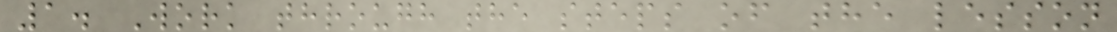1. Work through the steps of the lesson
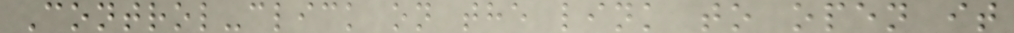Control-click on the link to open it
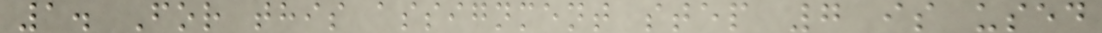1. For this assignment step 7 is used
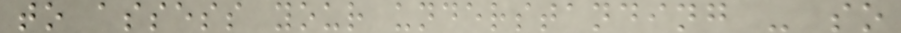to assess your understanding - so
